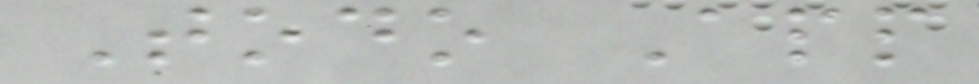Todo App
